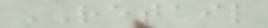RETAIL
